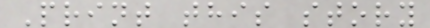Print this story
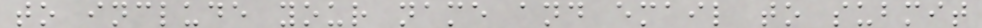to include your name and email to submit
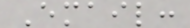Email:
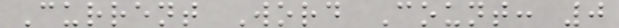Current Word Count: 0
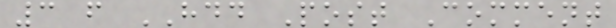3 f HDD Post Comment
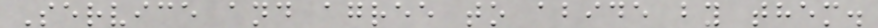Service and agree to abide by them.
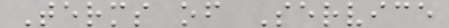Terms of Service
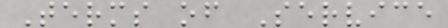Terms of Service
